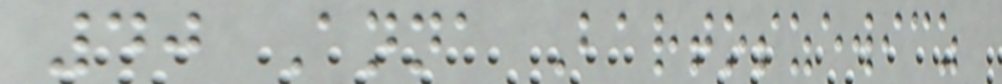40 Anna Bartoszewicz
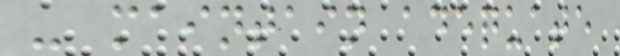- maintain adequate
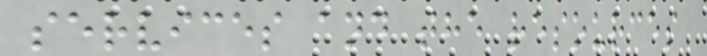services and the resources
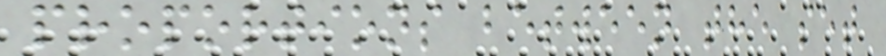proportions between the set
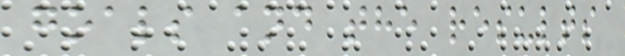goals and the results
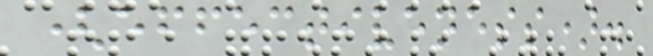(effectiveness).
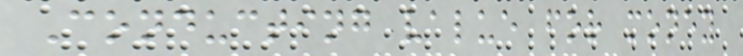Conducting value for money
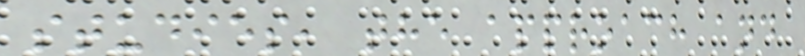studies, the approach and
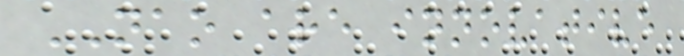NAO are innovative
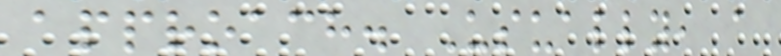approach. Usually, a
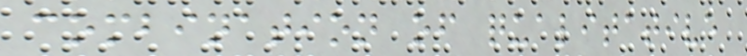combination of qualitative
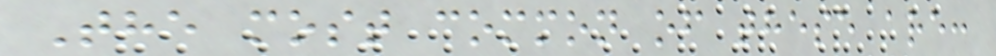The most common of these are:
